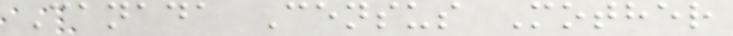Canada Census Mother
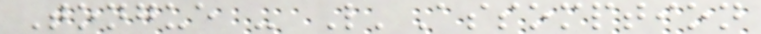Tongue - L'Assomption
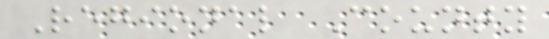Regional County
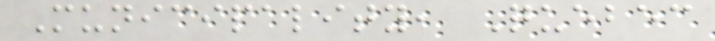Municipality, Quebec
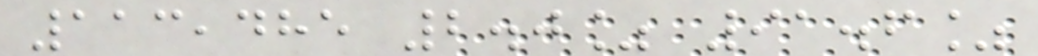113,485 2.0% 91.6%
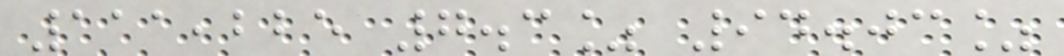111,225 7.3% 94.03%
